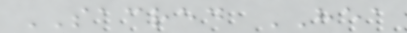SACRED HEA
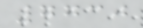7730
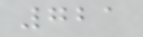721
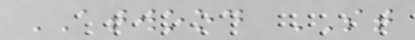ATWOOD ST
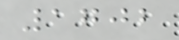1702
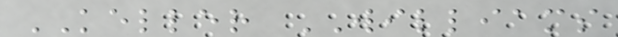KELLER WILLIAMS
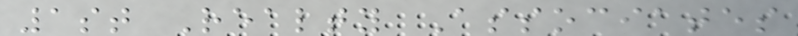1st Realty Associates
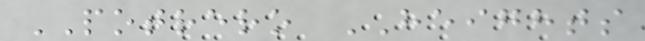POTRERO HEIGHTS
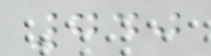740
